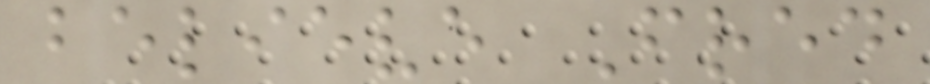believe Fred
